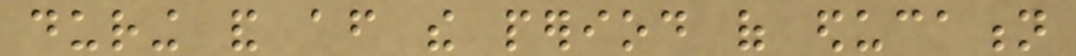during and after the period of education
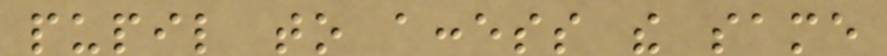pupil to access the same
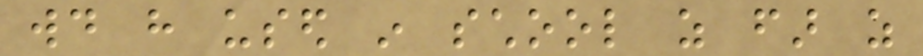would have used in school as far as
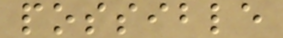possible
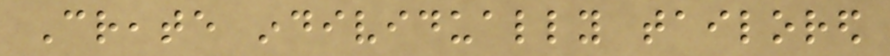Create individually tailored
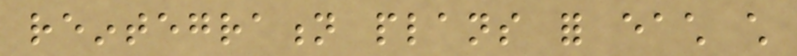reintegration plans for each child
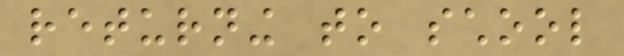returning to school
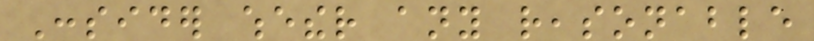Consider whether any reasonable
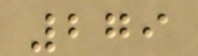279
